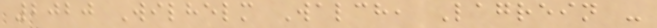2020 Wilhelm Walch, Lagrein -
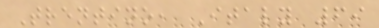Trentino, Italy 69
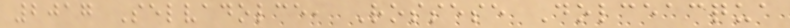2017 Selvadolce, Rossese Dolceacqua
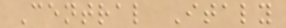Central Italy
